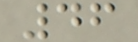46
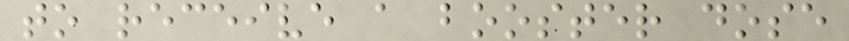to receive a booster dose
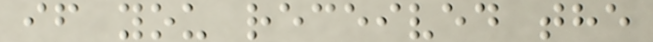if you received the
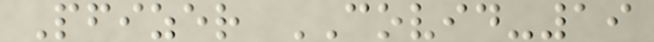Pfizer COVID-19
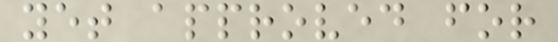yet approved for
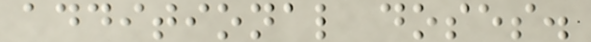additional doses.
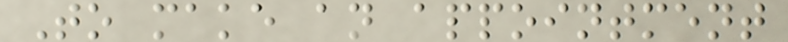To make an appointment
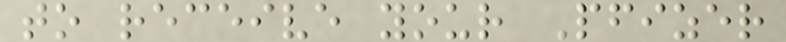to receive your Pfizer
